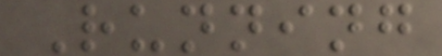Running
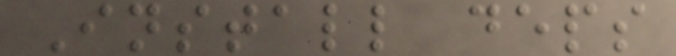Install deps
